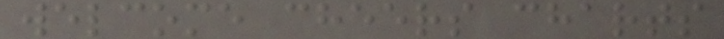welcome cheers charts
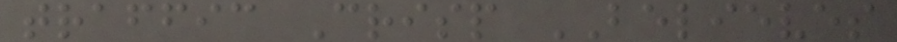traffic Crisp BELIEVES
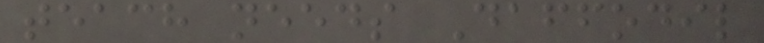teach needs Daffodil
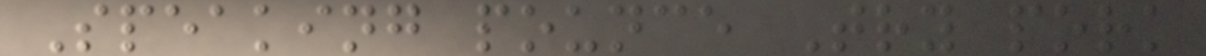Speaking pounce Try pork
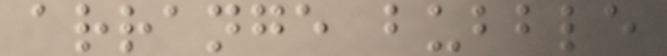arrange bubble
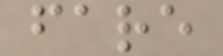fare
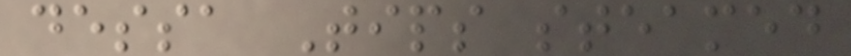dessa Tips steamed
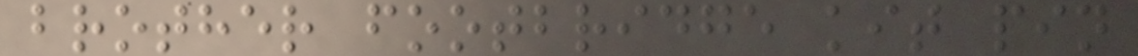brother footbridge kit pin
